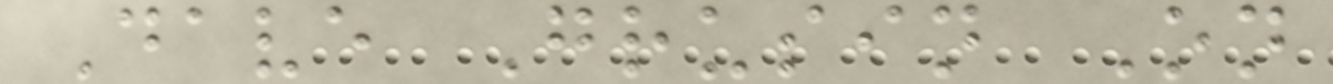Dave Grusin On
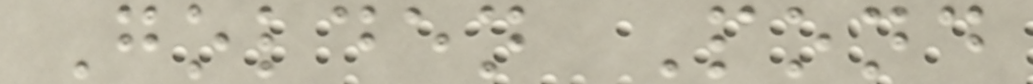Golden Pond
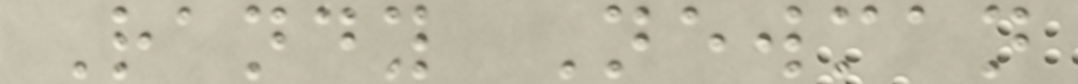Randy Newman
